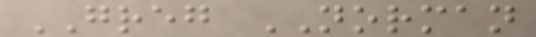GREG NORMAN
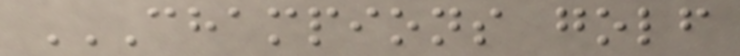CHAMPIONS GOLF
